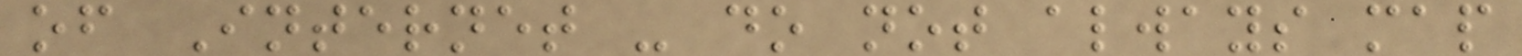of Internet - do not always map
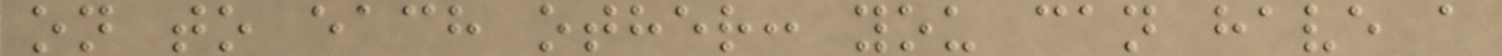on to each other: you can have a
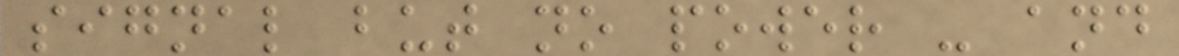signal but no power - and
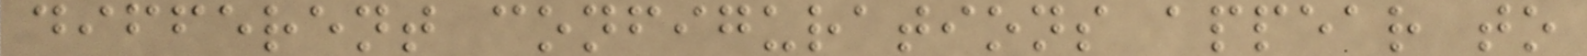different configurations appear to
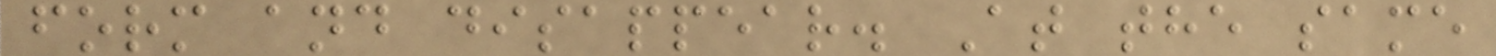form and disappear. At the same
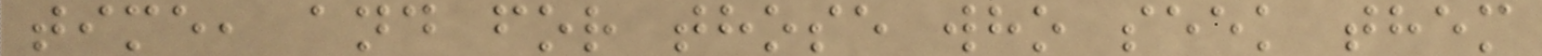time, and for those who seek them
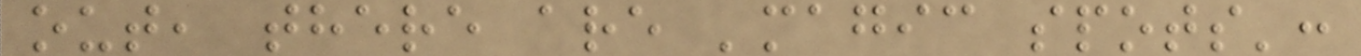out, there are 'magic spots':
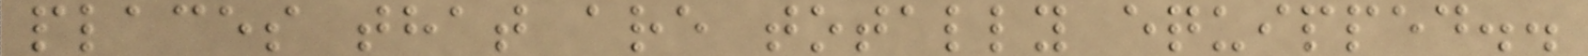places that are totally equipped..
